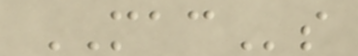MACs
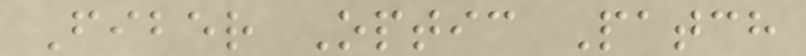Fiber Optic Patch
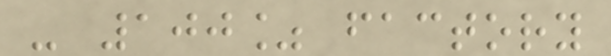- 100% factory
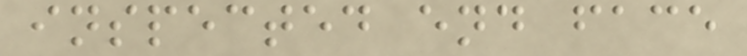inspected end face
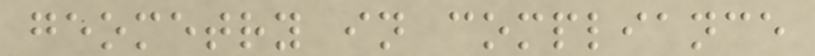geometry in compliance
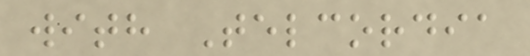with Telcordia
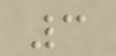3
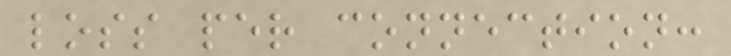loss per connection:
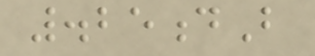.25dB
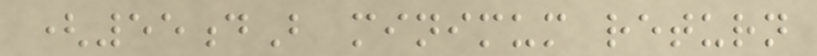(55dB minimum return
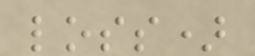loss)
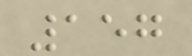157
